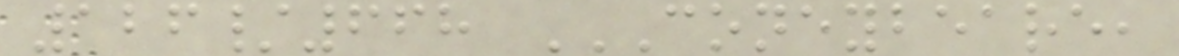126/668 CONEYBEARE,
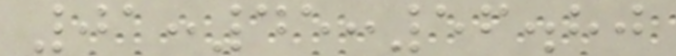01:45:56.80
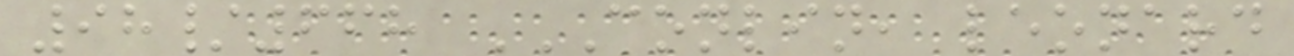98/668 CONLIN, LEONARD
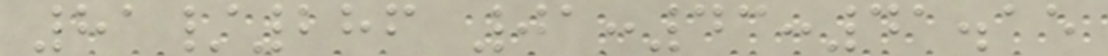81/286 01:43:41.15
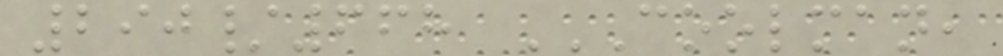290/668 COOLMAN,
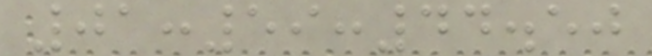01:59:44.50
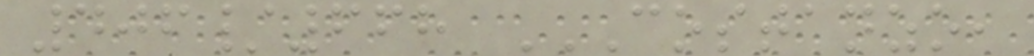406/668 COSTANZO,
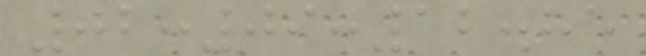02:09:12.85
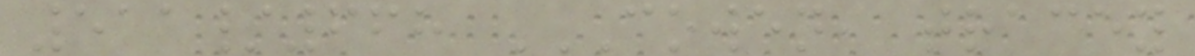511/668 COWEN, TRACEY
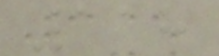118
